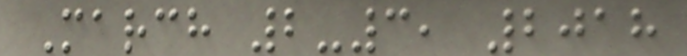March 2-3, 2018
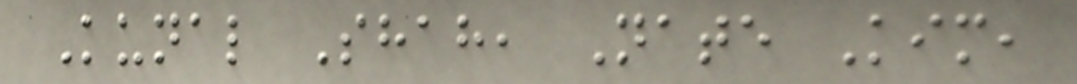Kunal Shah, Nate Kim,
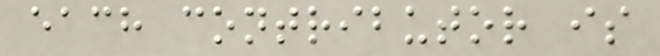each contributor is
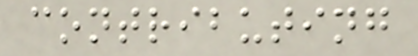contributing
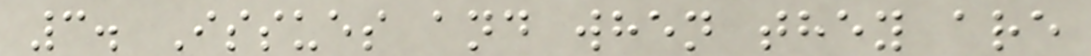3. Issues and when they are
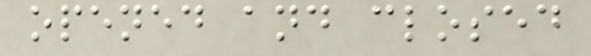opened and closed
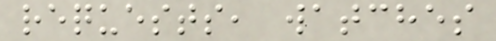requests, watches
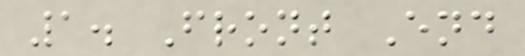1. Front End
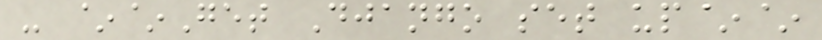- ~~Get Django set up~~
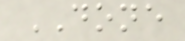DONE
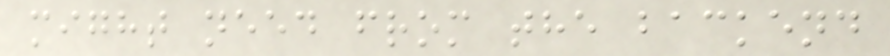might need from the backend
